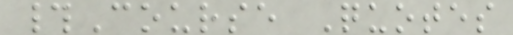#Course Quotes
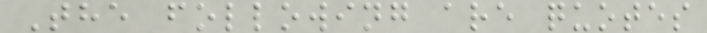The following are quotes
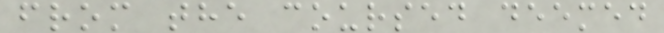from the coursed deemed
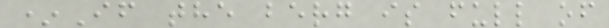*If the berg is full of
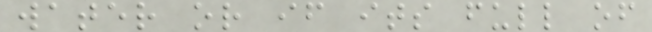water or if its full of
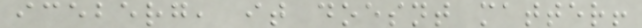iceberg, it doesnt matter!
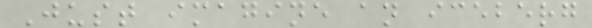Just imagine an iceberg
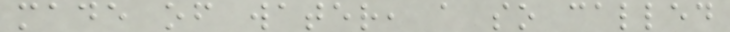made of water, a so called
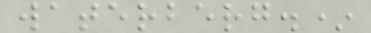waterberg.*
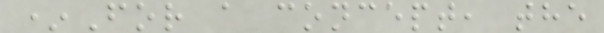*For a concept, the
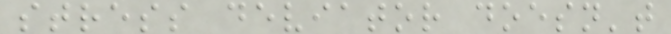stress deviator doesn't
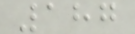187
